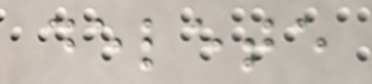delete
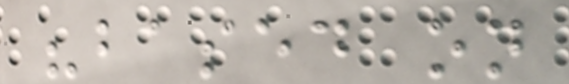"based on
